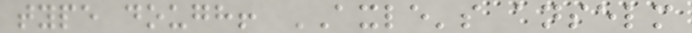type dough! AXLE's anselm
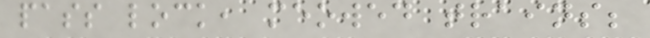pass lock, meowed trains;
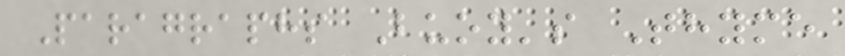Paragraphs Buoy's Thyme
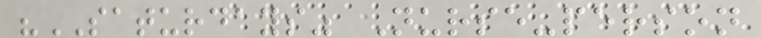"SATURDAYS" Nurse-person
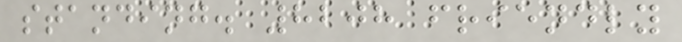standing. 8208 friendly
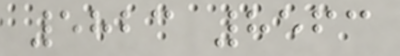5823 8563
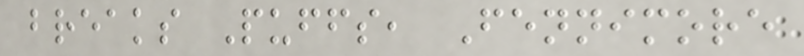breaks Puffs, Fennimore
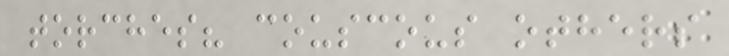torches? couscous others
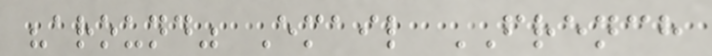"around" Email FRENCH
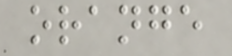orange
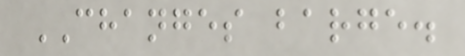CHANGES barge.
